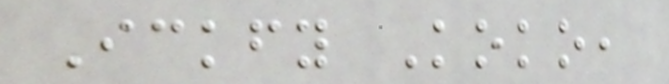Ickfy Koko,
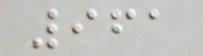961
